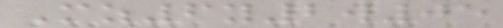Mz6y2w05
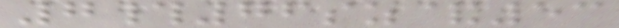7#76sz&53
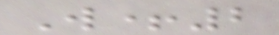W+2
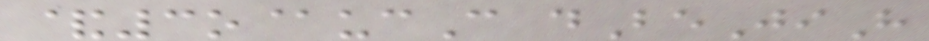&3o@ucC dBeJiH
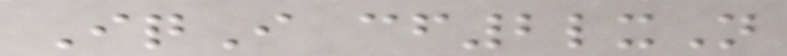IqI cf2lxN
